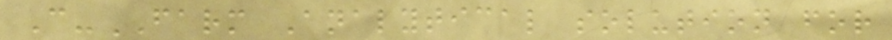C-FARM Analytical solution for
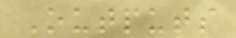Outputs
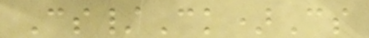Cs/Ck)Cs
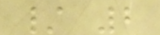/ 2
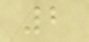2
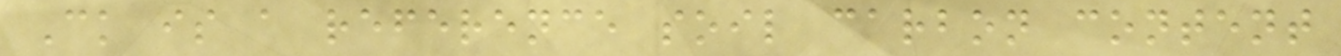Ck is a reference soil carbon content
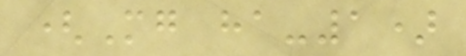(Mg ha-1)
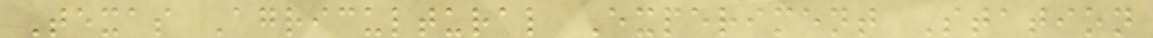Texas Agricultural Experiment Station
